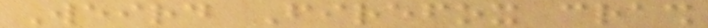Weird Firefox crash
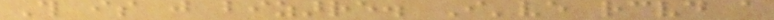This is just bizarre. I've received a
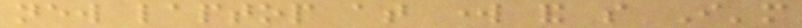new laptop at work and so I'm
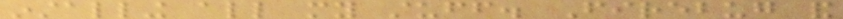installing all my stuff. Firebug and
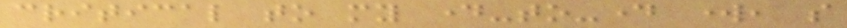critical to my day-to-day work, so
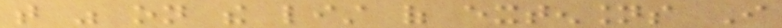that was on the list of extensions I
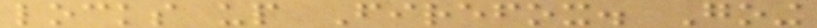locks up Firefox. Going
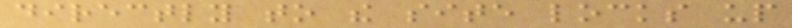directly to the site locks up
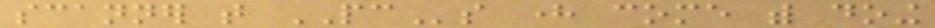scanner that PCs here come with doing
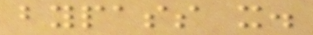bypass it.
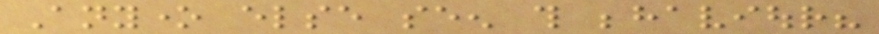Anyone else seen this behaviour?
